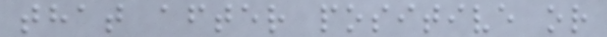that after positive or
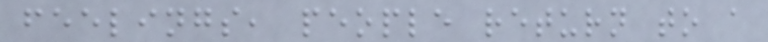feelings, people return to a
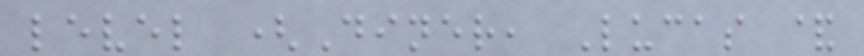level (Diner, Lucas &
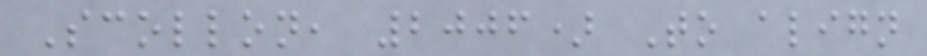Scollon, 2006) To align
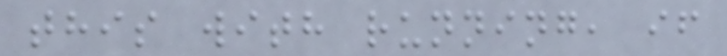this with running, if
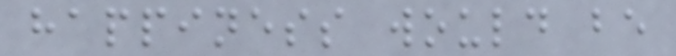happiness would be
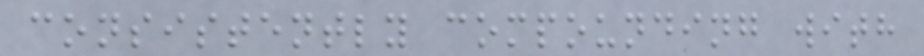consistently compounding with
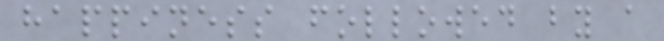happiness followed by a
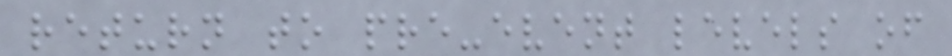return to pre-event levels of
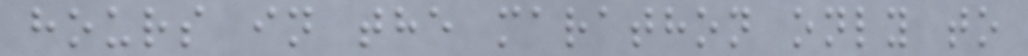hours in the marathon only to
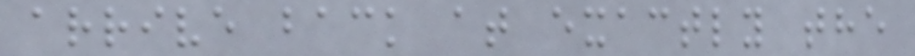arrive back at exactly the
